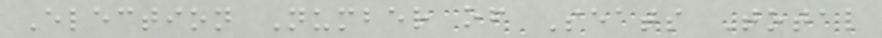Election Number of Seats Total
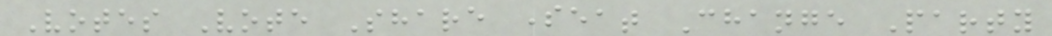Votes Vote Share Seat Change Party
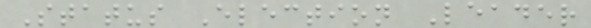Status Election Leader
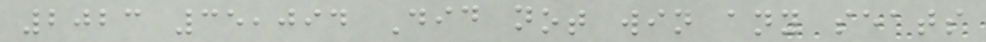2023 35,094 Did not win any seats
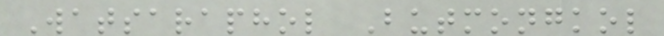Watsaraphol Butmongkol
